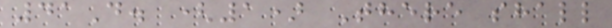41D. (1) There shall
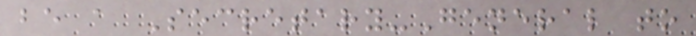be a Secretary-General to
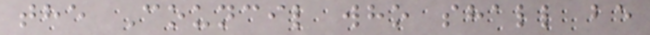the Council who shall be
